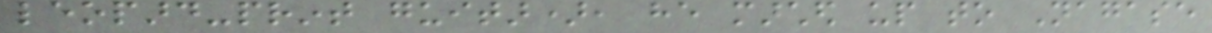leopard-print guitar), he marched up to Nagase
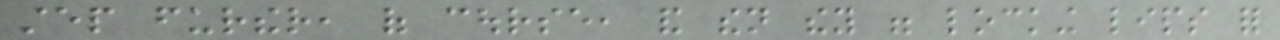step further, of course, and then they were locking lips for
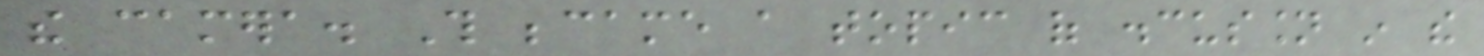the camera. This became a topic of discussion in the
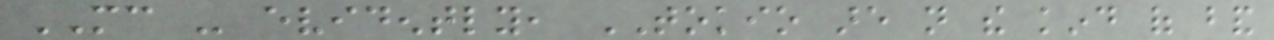MC - evidently, TOKIO are not the kind of band
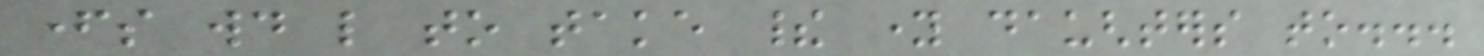fathers would like to take their young daughters to...
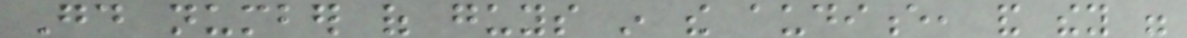Good number of guys in the audience, and they were
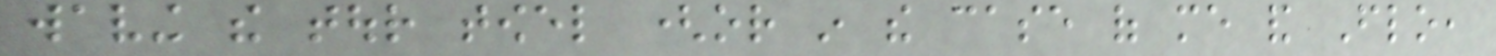waving the tour towel (or in the case of me and Flo,
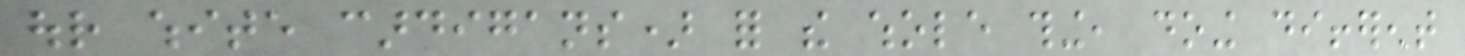our white cardigans) for the whole thing, doing different
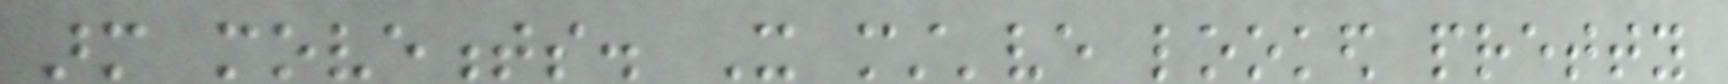arm movements. It must've looked pretty
